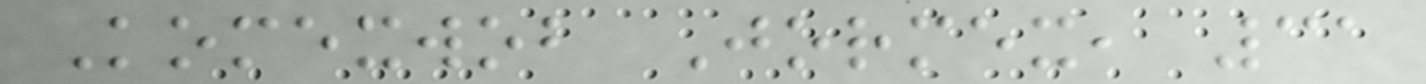Komexwob Jormex, 31
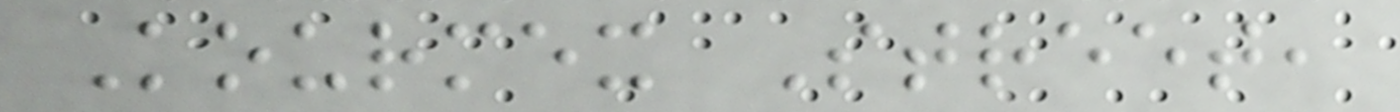Kourmex Street,
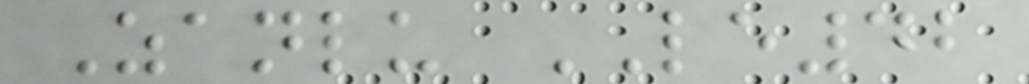Zanlu LE42
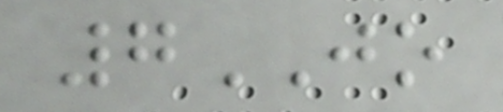7JO
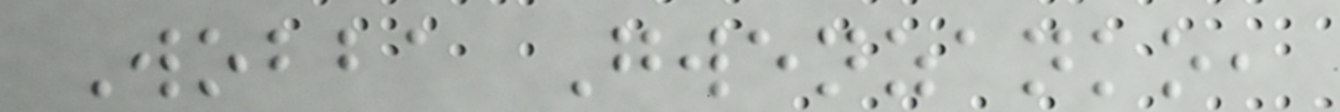Wobba Gwenzanko,
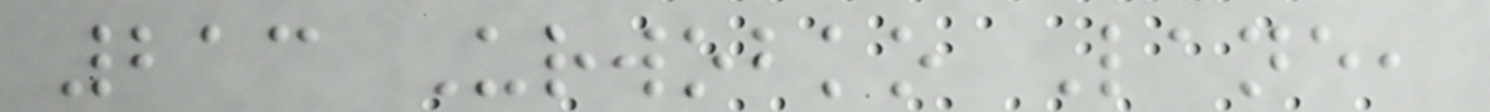213 Urwobko Lane,
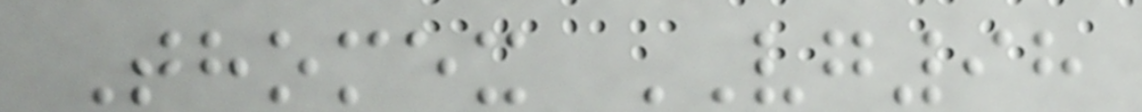Thomex VG98
